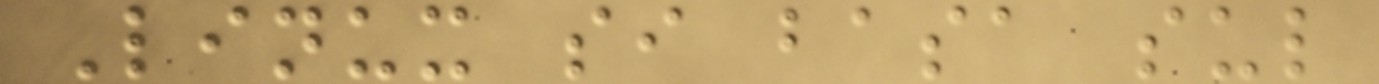Linux si basa sul
